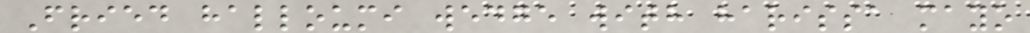Fried halloumi wedge with harissa mayo
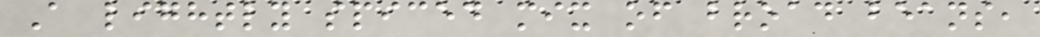A lightly spiced mix of broad beans,
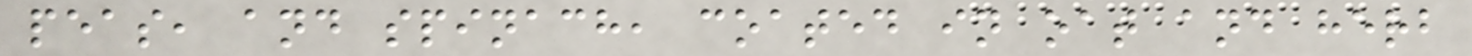peas, and spinach, coated in oat and herb
